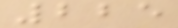225
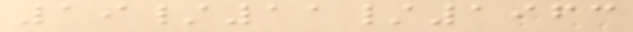19/11/1963
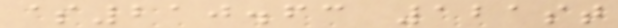$210.63 121st
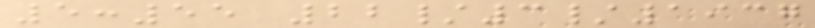5:55 22/3/1937
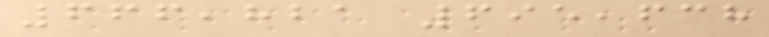666,821 695,638
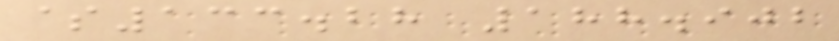$133.28 188.902
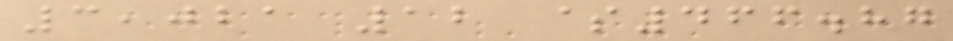3,021 12 $466.87
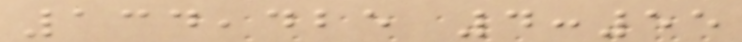134,425 4:55
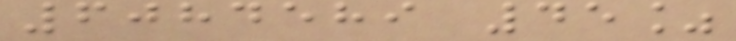6084589 45%
